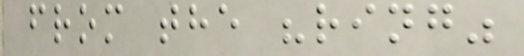from the "ring"
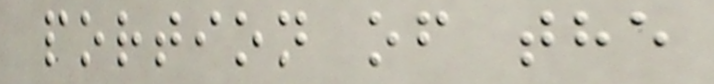portion of the
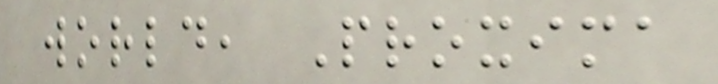world, Proxima
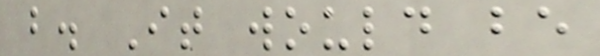b. It would be
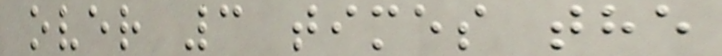over 3 times the
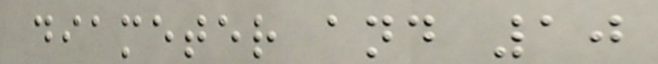diameter and 10
